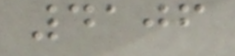4106
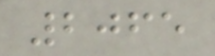2065
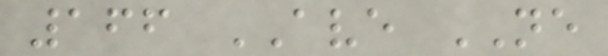166 AVE NE
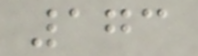173
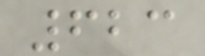623
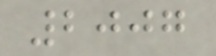2007
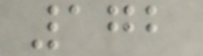172
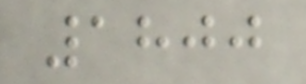1800
